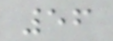56
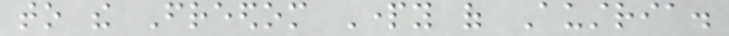to the Freedom Party of Austria.
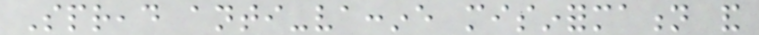Spread anti-vaccine misinformation and
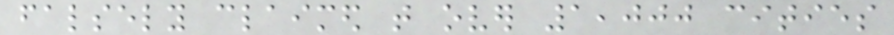falsely claimed that over 1,000 cities
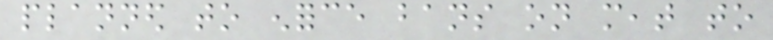planned to enforce bans on meat to
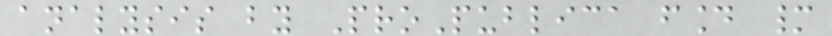analysis by ProPublica found many
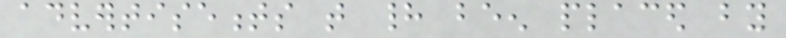advertisements that had been placed by
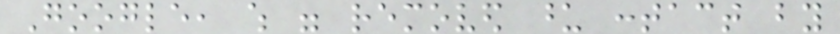Google, which were removed upon contact by
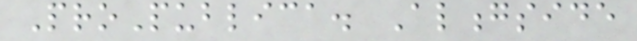ProPublica. Alongside
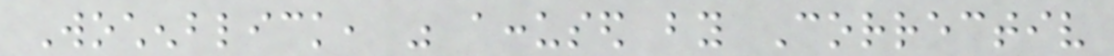Wochenblick, was accused by Correctiv
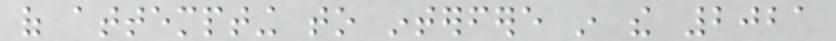of attempting to interfere in the 2021
